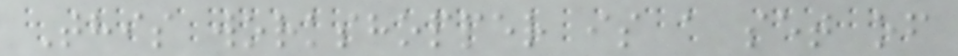This workshopper is a set of
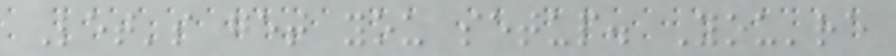Let's get you setup. You're
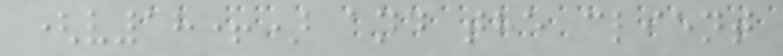(v18+) and the client
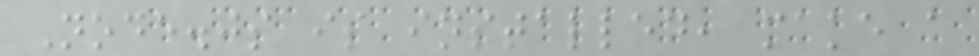Node.js is installed, make a
